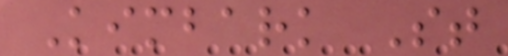Kimbark St
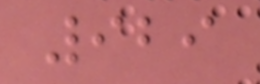929
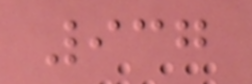937
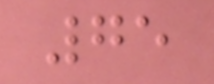75
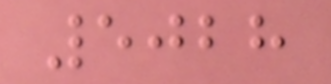5028
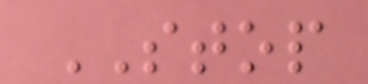STOP
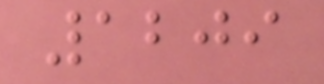1209
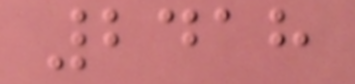2418
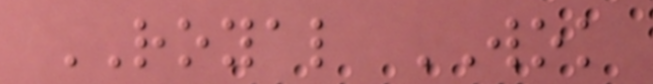ROYAL WOK
